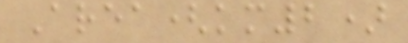Area(km2)
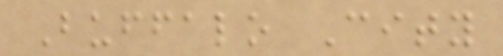Buffalo City
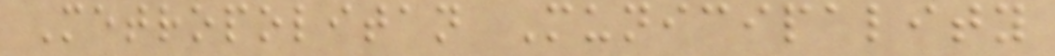Metropolitan Municipality
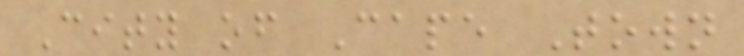City of Cape Town
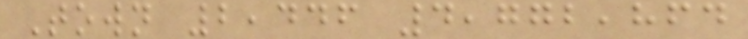Town 2,446 4,772,864
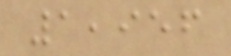1,956
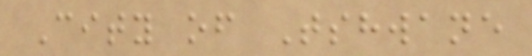City of Tshwane
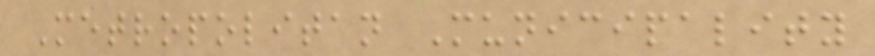Metropolitan Municipality
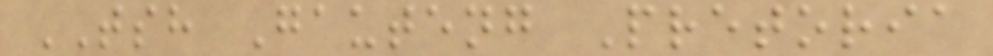TSH Gauteng Pretoria
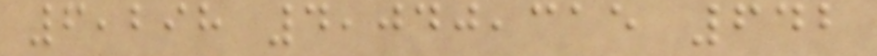6,298 4,040,315 642
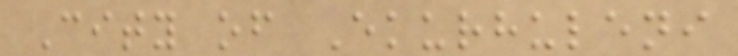City of Ekurhuleni
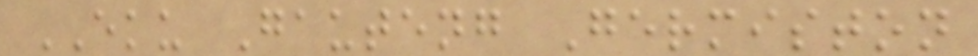EKU Gauteng Germiston
